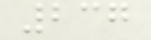237
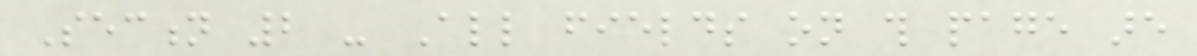Section 2 - All fields on this page are
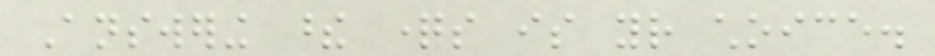Answering these questions is your choice.
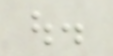out.
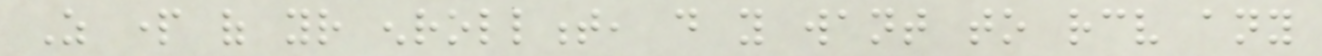As part of your enrollment, do you want to receive any
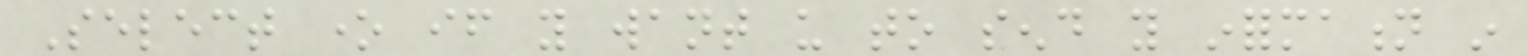Select one if you want us to send you information in
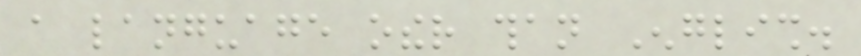a language other than English.
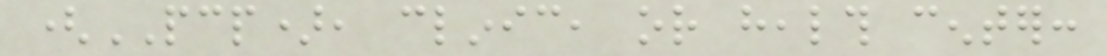(PCP), clinic, or health center:
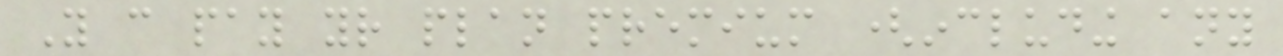You can pay your plan premium (including any
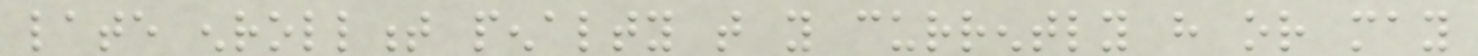late enrollment penalty that you currently have or may
